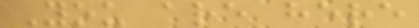You are here
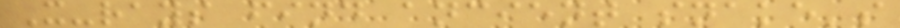X-rays find ancient snake's
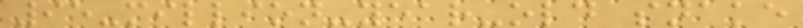95-million-year-old snake
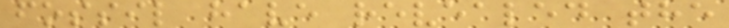fossil have revealed the
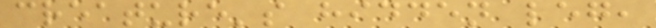creature's hidden leg,
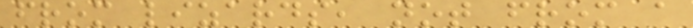from lizards, not from a
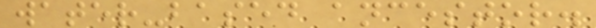water-based ancestor.
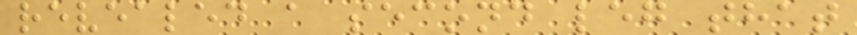revealed a second leg that
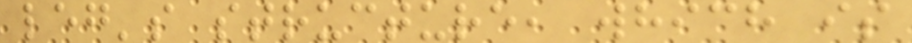leg's structure, which is
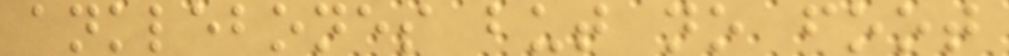anklebones but no foot
